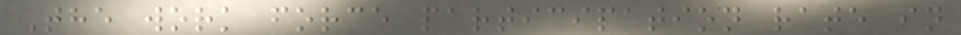The work force participation rate in
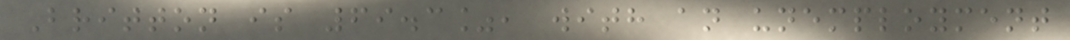Britton is 69.3%, with an unemployment
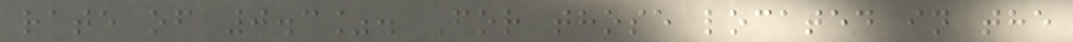rate of 0.3%. For those located in the
